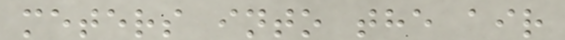meters into the air
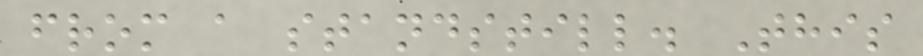from a standstill. This
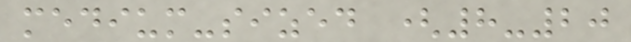medium-sized (8-20
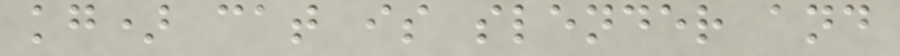kg) cat is slender and
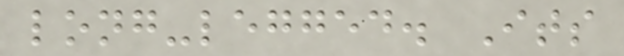long-legged. Its
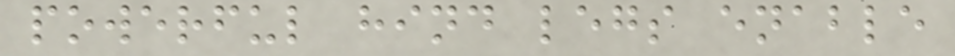powerful hind legs enable
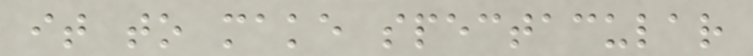it to make spectacular
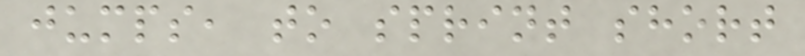jumps, to sprint short
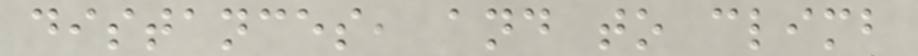distances, and to climb
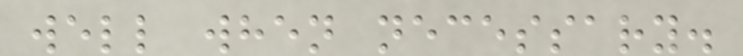well when necessary.
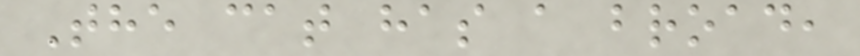The cat has a broad,
